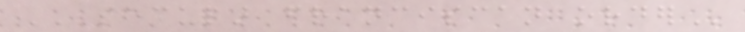SECULAR FRANCISCAN ORDER
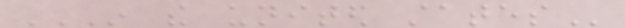IN THE UNITED STATES
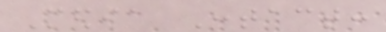Media Contact:
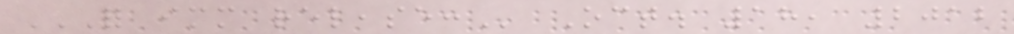FOR IMMEDIATE RELEASE: Oct. 18, 2012
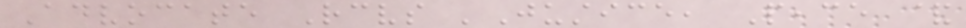Advocate Receives 'Justice, Peace &
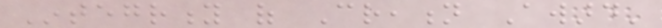Integrity of Creation Award'
